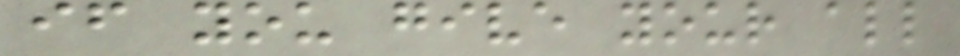if you give your all
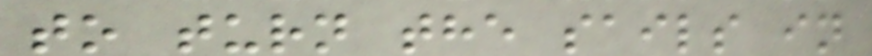to turn the sails in
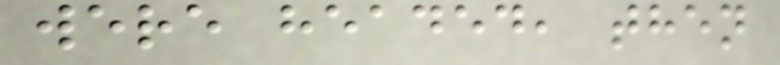were headed, then
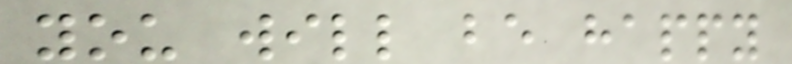you will be happy
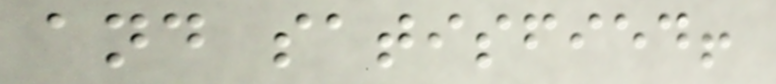and satisfied!
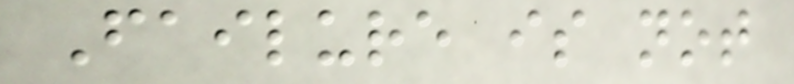Failure is not
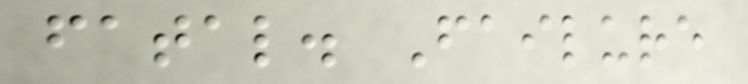fatal. Failure
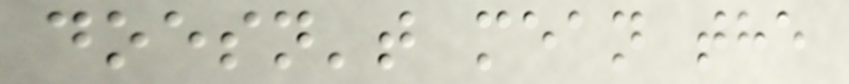doesn't mean the
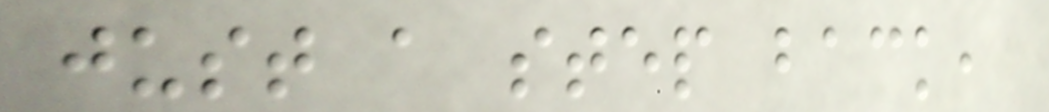just a step back,
